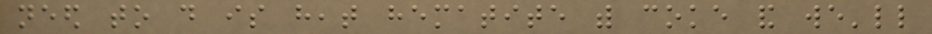need to do is heat hematite with coke and we'll
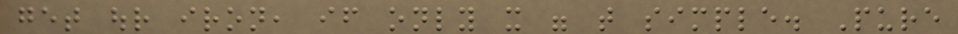get our iron, if only it were that simple. Pure
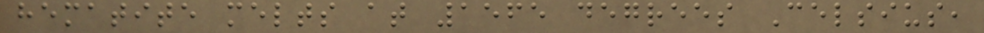hematite melts at 1565 degrees Celsius,
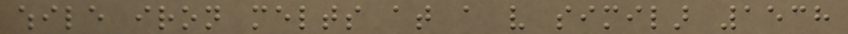while iron melts at a very similar 1538
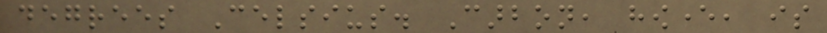degrees Celsius. Carbon, however, is
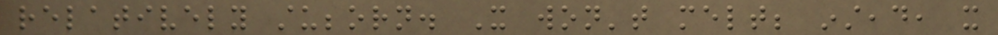relatively stubborn. It won't melt; instead, it
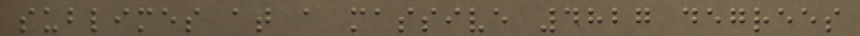sublimes at a massive 4827 degrees
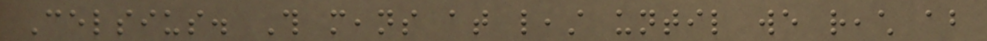Celsius. This means at least until we reach about
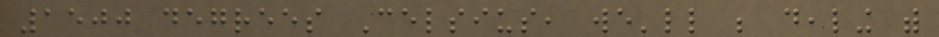1500 degrees Celsius, we'll be dealing with
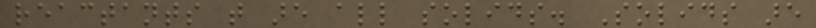reactants that are all solids. Solids are
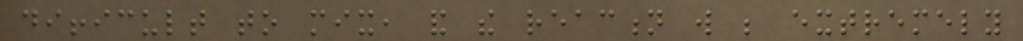difficult to mix, and the reaction will be extremely
